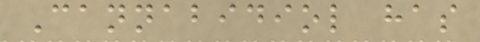Cannabidiol has
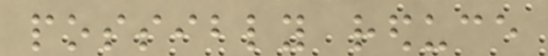possibly reduce
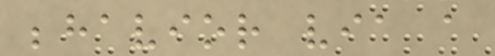behavior via a
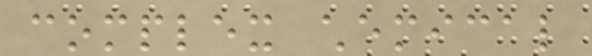complex chemical
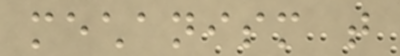mechanism that
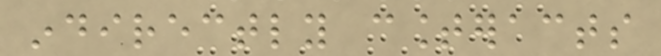indirectly counteracts
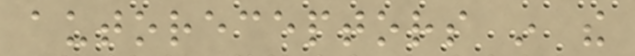autoreceptors in the
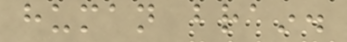human brain.
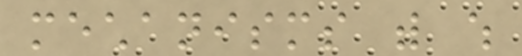mechanisms with which
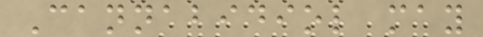Cannabidiol may
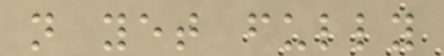not yet fully
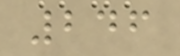246
